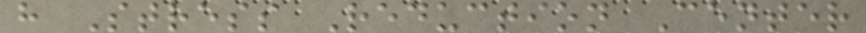h Stress Reduction Center
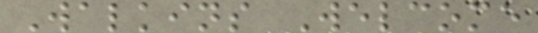Walkins Welcome
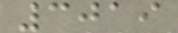3019
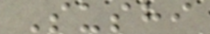Sushi
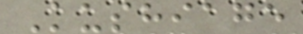Kushiage
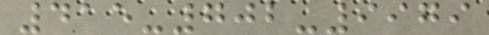415-702-9979
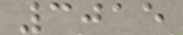3015
